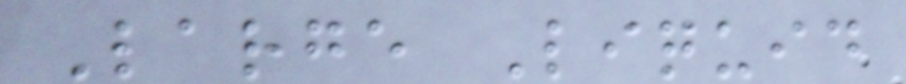Large Liquid
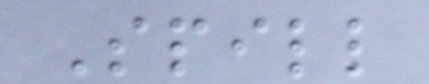Spill
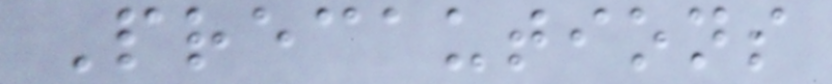Precautions
